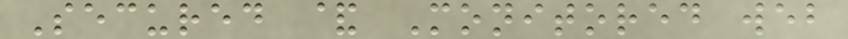Secured & Monitored web
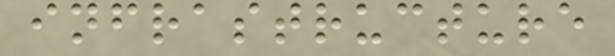infrastructure
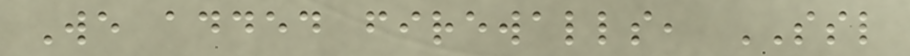We added firewalls, SSL
